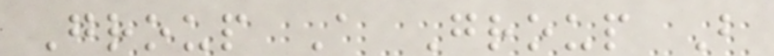Group A Group B
